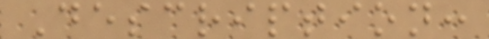Description:
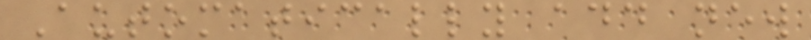Automatically add new
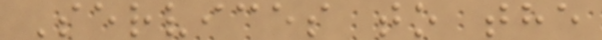Services to the
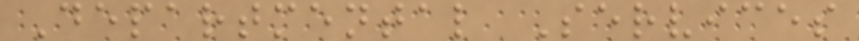Departmental Services
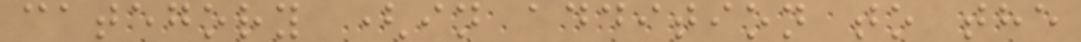category (in addition to the
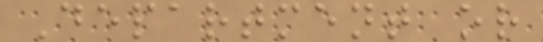Department or
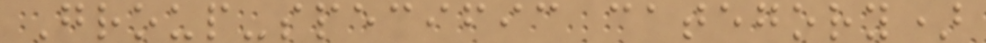Group-specific category)
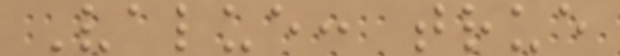Value: true
